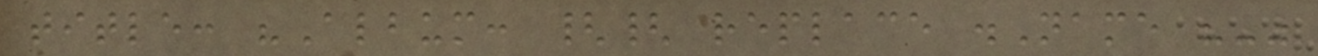title: "Album: {{ replace .Name "-"
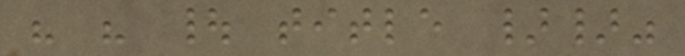" " | title }}"
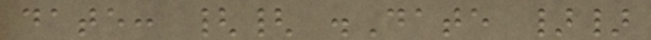date: {{ .Date }}
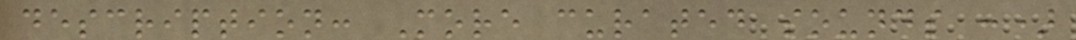description: More curated sounds :)
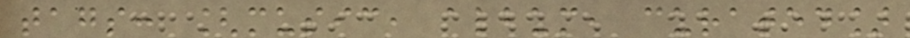tags: [music, album, curated]
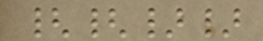{{}}
